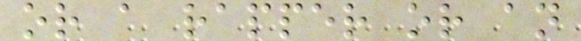or a rapper or an
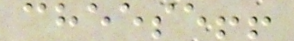cheese!!
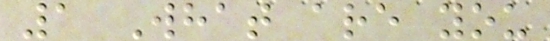1 What are you
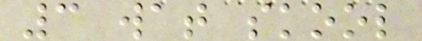3 wat skool
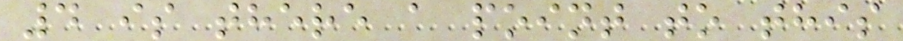4 is there a point to this
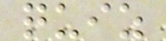quiz
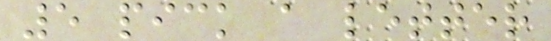5 pick a letter
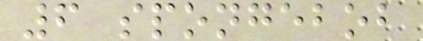6 spongebob
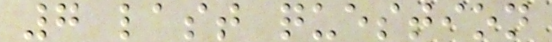7 last question
